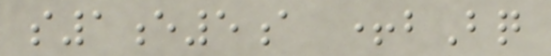s1e5a +bBq
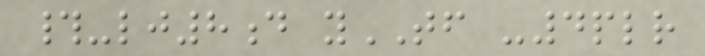#-lj8d yTF -4plr
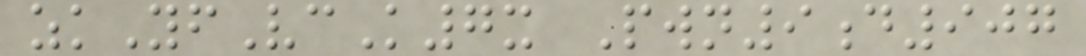zkYfVcK7x Pwn9d907
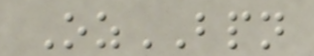OzBPN
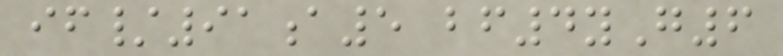if/91a5 bf4yG6
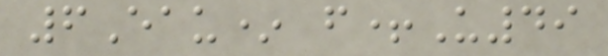6Eau* f+U49
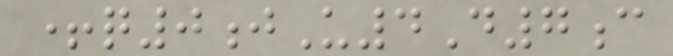+q0jU4D7c
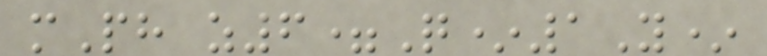mPh z6=Q*1Y*
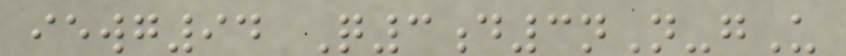iewg94 Q3d3nN-gU
